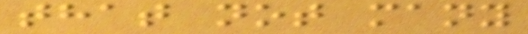that not many
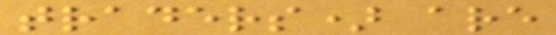traders) are
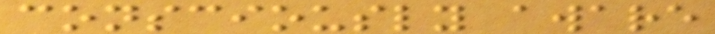consciously aware
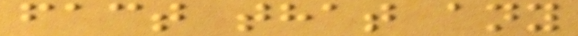fact that any
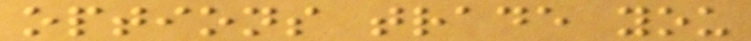options trade you
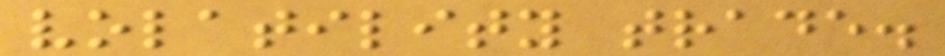volatility trade.
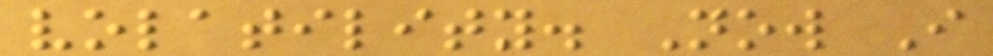volatility. Now I
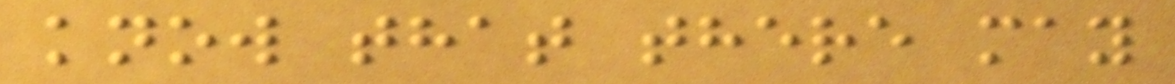know that there may
